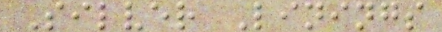Silver Linings
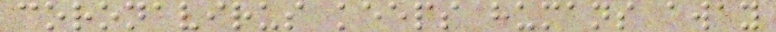coronavirus keeps humans away
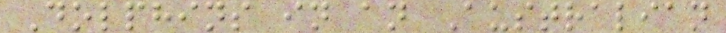Dolphins in an Australian
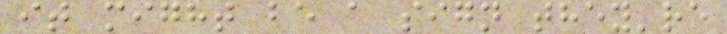it might be a sign they're
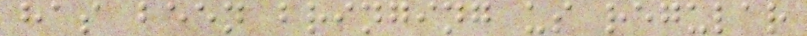has been bringing us regular
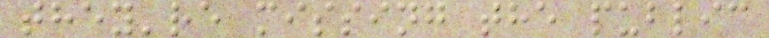they're missing the public
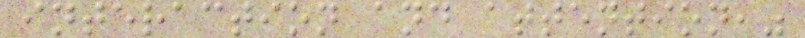interaction and attention,"
